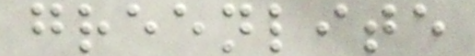greenlite
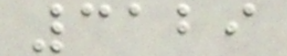3129
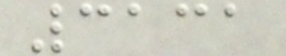3131
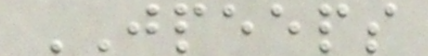JPEEPS
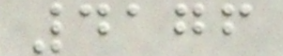4176
